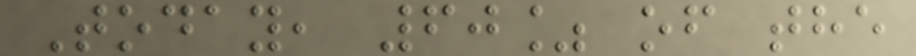Today, 60% of the
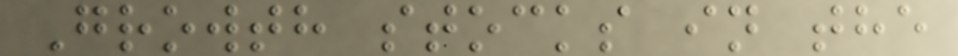Growth stocks in the
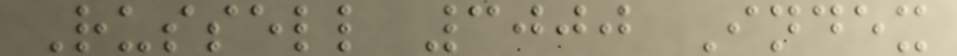Russell 3000 Index
